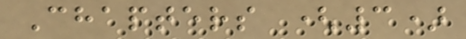Chapters (3)
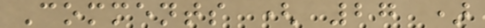Comments ( 27 )
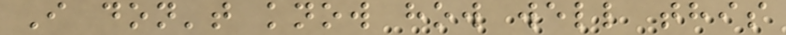I don't know how well this
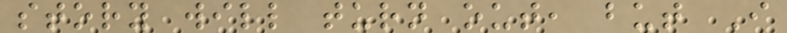story will turn out, but I
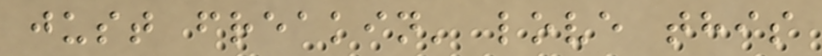just freakin' love this
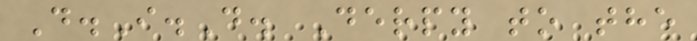D.I.D. Derpy to the
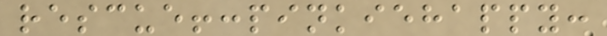rescue!:pinkiehappy:
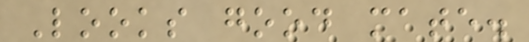Looks good mate.
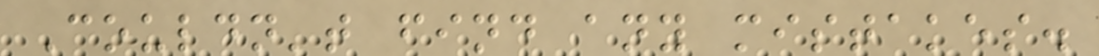Couldn't find any mistakes.
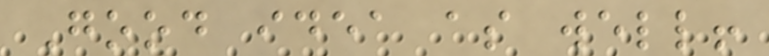Good idea as well!
